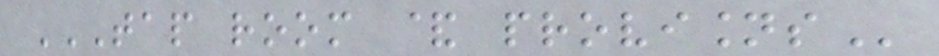TAP ROOM & PROVISIONS
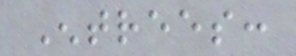Entrees:
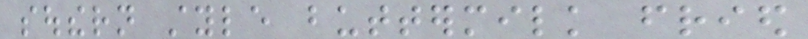southern style buttermilk fried
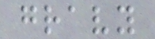gravy
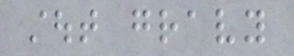stout gravy
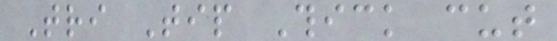Tri Tip Thick cut
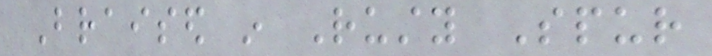Braised in Rusty Spur
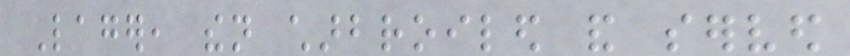Lager, then charbroiled and served
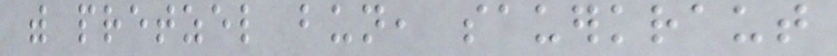with pretzel bun, sauerkraut
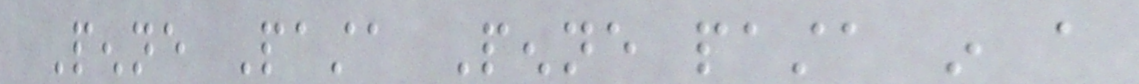Penne Pasta Penne pasta in a
